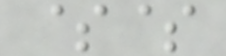$$
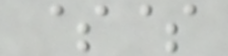$$
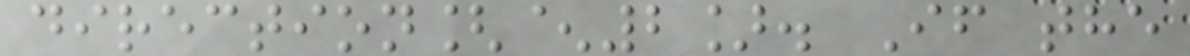direction[^2]. If the
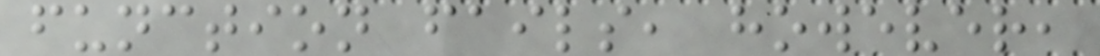function fails, however,
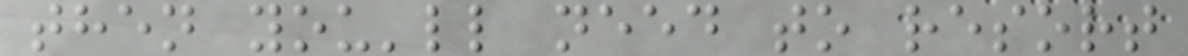then you'll need to resort
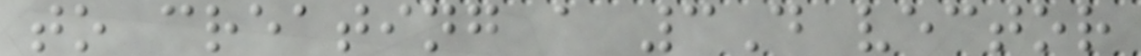to creating a 3D vector
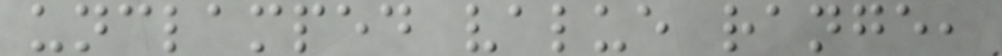unclamped value range,
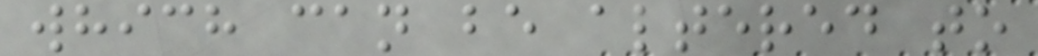which can be altered to
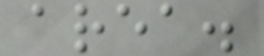area.
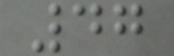47
